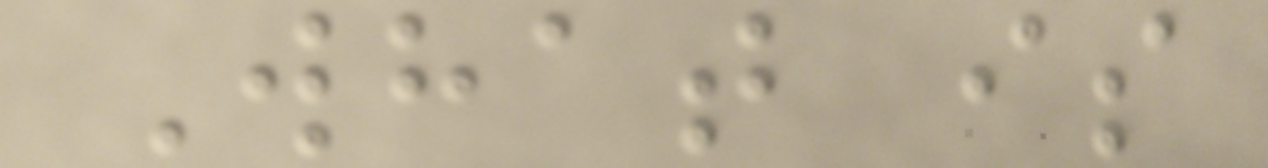What is
